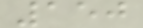150
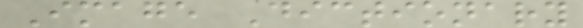Image Dictionary
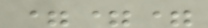===
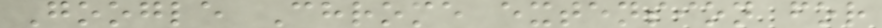Google Chrome extension for
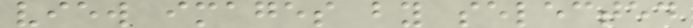view images by selected
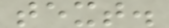text.
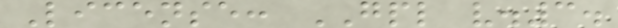License: GPL v.3.
